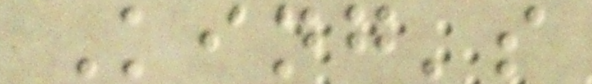King's
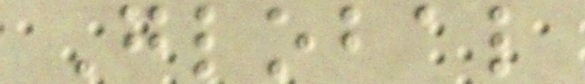Global
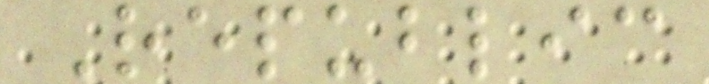Republic
